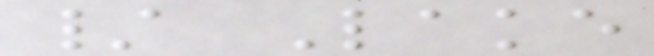/ Lake
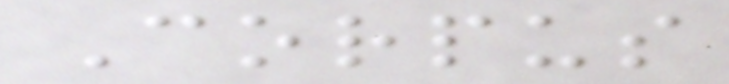Corpus
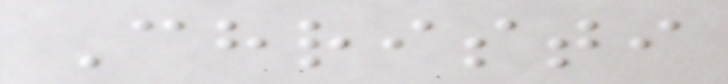Christi
